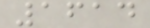1614
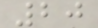20
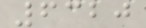6320
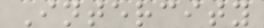Intercity
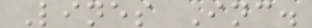Lines Inc.
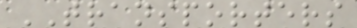TRANSPORTERS
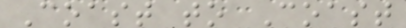Coast to Coast
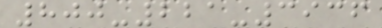800-221-3936
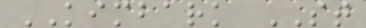KIMBARK ST
